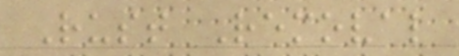Rust Removal
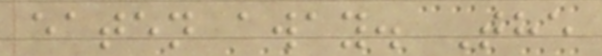eaten away. The
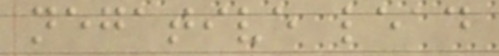negative lead
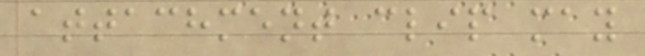attachment clip may
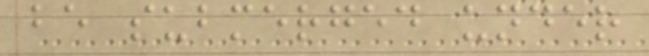be submerged under
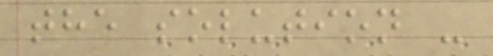the solution -
